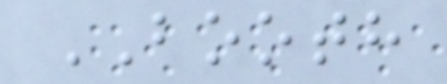BOOTH
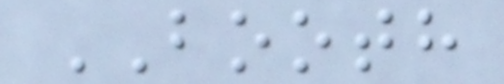BOOTH
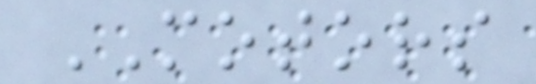MOTORS
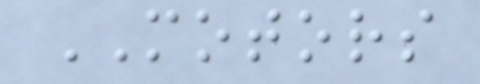MOTORS
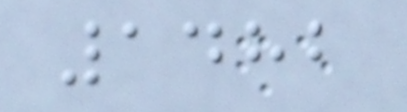1482
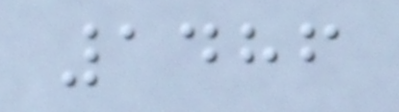1486
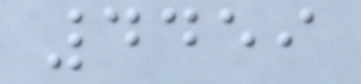4459
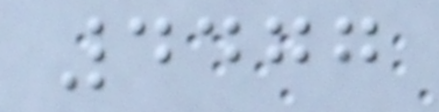4477
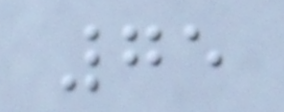75
